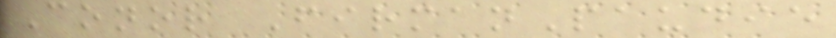Conor FirmanPaudie
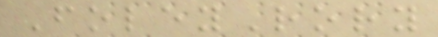FoleyRory
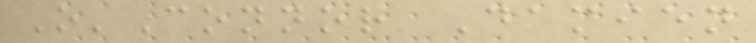O'Connor Damien
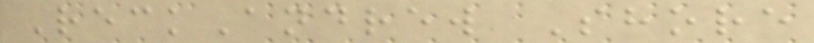ReckAndrew Shore
